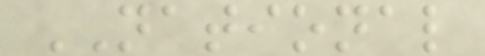NATIONAL
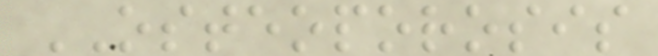OSTEOPOROSIS
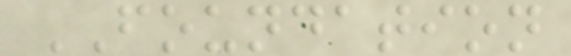FOUNDATION
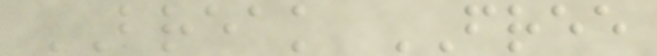BREAK FREE
